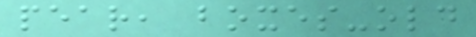pear, boxes-old
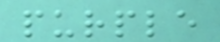purple
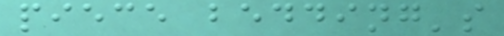piece bedding's
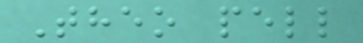Theo pell
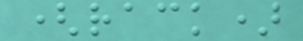(rack)
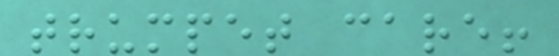trumpet care!
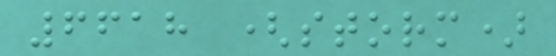6618 (storm)
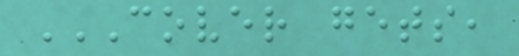COVER GETS,
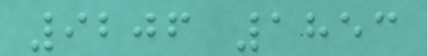9206 1853
